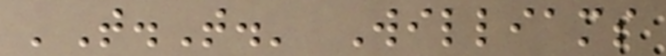'T.T.' Williams
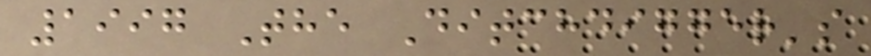1997 The Ditchdigger's
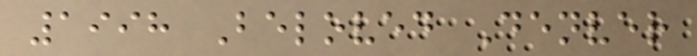1998 Beloved Denver
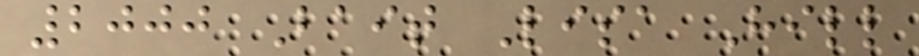2000 Bait Lisa Hill
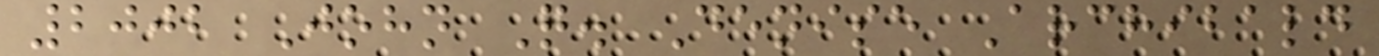2002 John Q. Denise Archibald
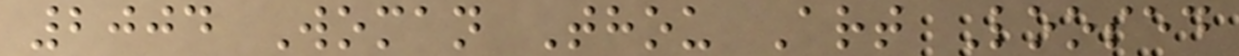2004 Woman Thou Art Loosed
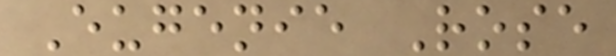Eugenie Rose
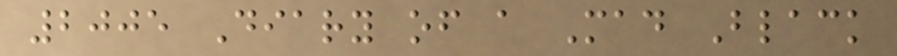2005 Diary of a Mad Black
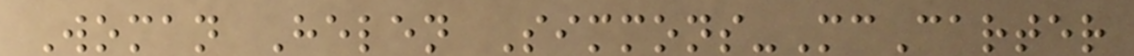Woman Helen Simmons-McCarter
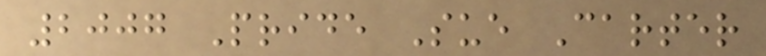2007 Pride Sue Carter
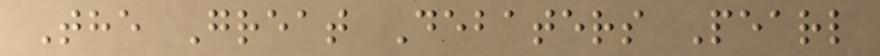The Great Debaters Pearl
